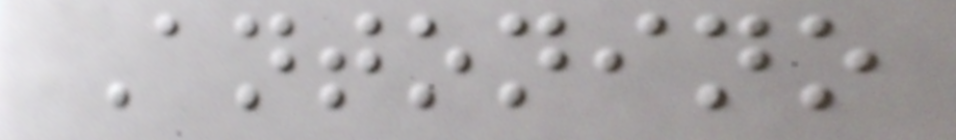Antonino
